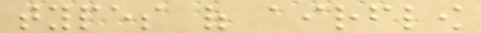types of airflow
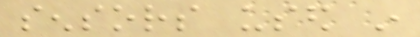sensors used in
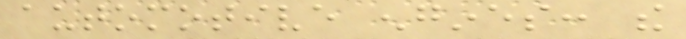automotive engines: the
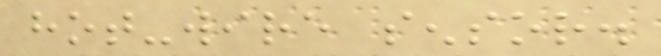hot-wire sensor.
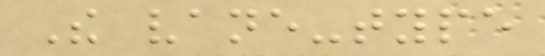The vane-type
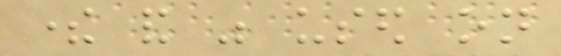there and was used on
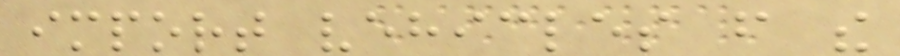import vehicles from the
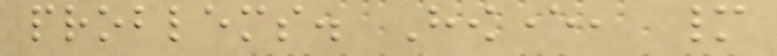problems. However, many
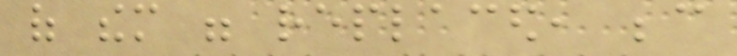of them were replaced, because
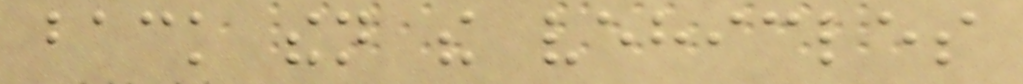back then the vehicles
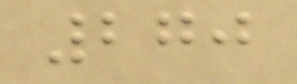270
